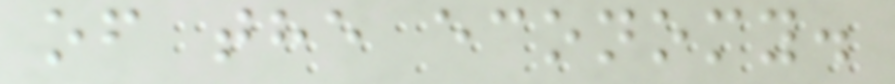of the economy.
